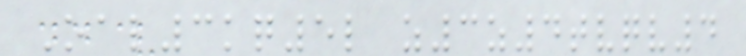Oal3kq5l z3z4tvqv4
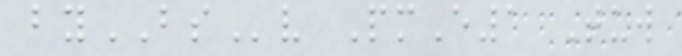byBSv PmE1 Tuw
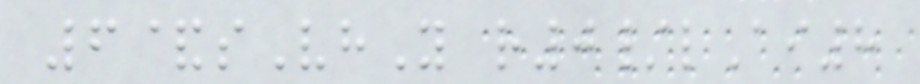6&sVhY r0/lAi8
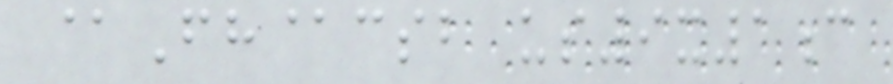@Fh@csb us9x1c
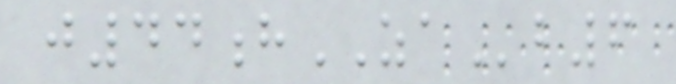j44hZAb6
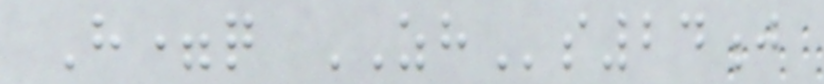H=q ZHs24j
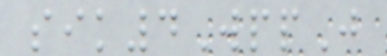sik4WppJ
